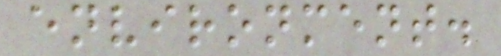environment.
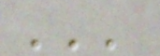'''
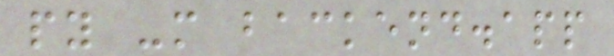py -m backend.app
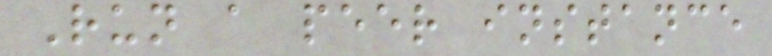Run a peer instance
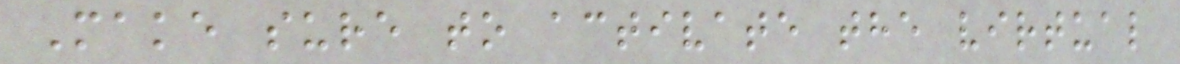Make sure to activate the virtual
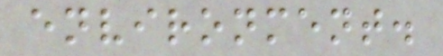environment.
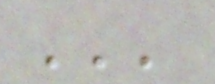'''
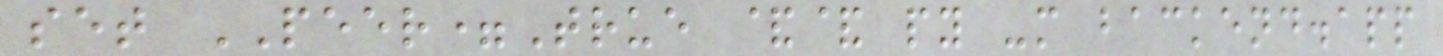set PEER=True && py -m backend.app
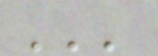'''
